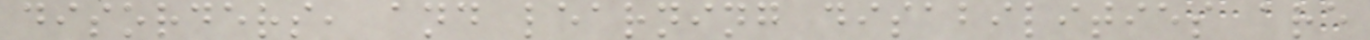disorders, and learning disabilities are
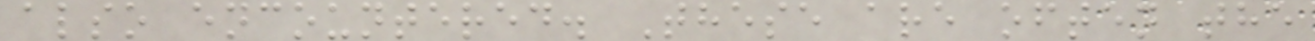also encountered. These are often the
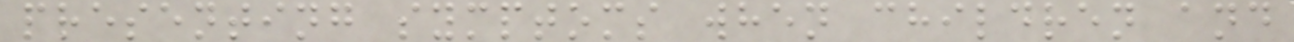presenting symptoms when children and
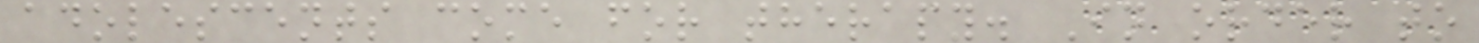adolescents come for therapy. In order to
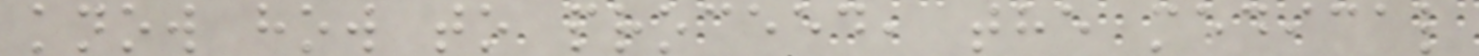know how to proceed, the medical
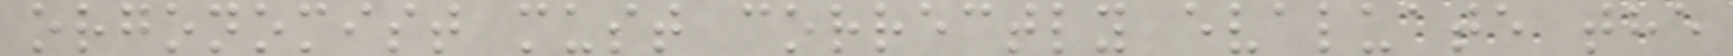orgonomist must correctly evaluate the
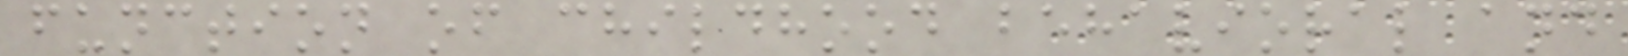function of childhood behavioral and
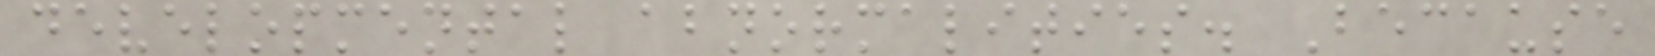developmental abnormalities. Because
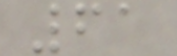61
